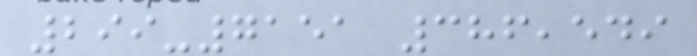299-7151 386,549
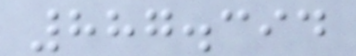887.394
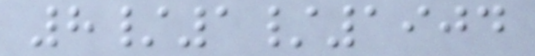8/1/1904
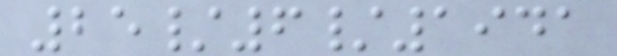25/6/1941
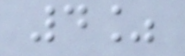4%
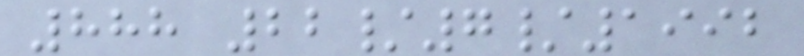888 22/7/1992
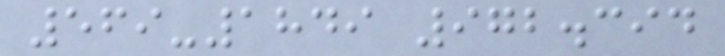569-1849 972.394
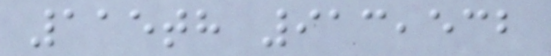115th 913,532
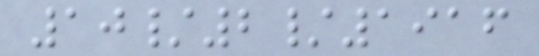10/2/1916
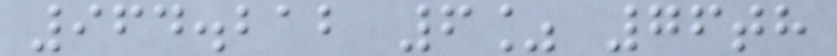964.212 6% 76th
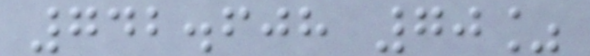742.608 70%
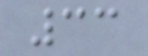33
